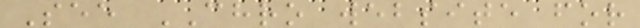See CHRO website for
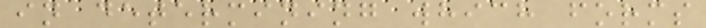in determining which forms
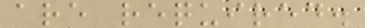are required.
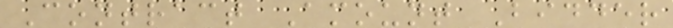Contract Amount Bidder
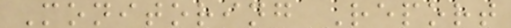Monitoring Report
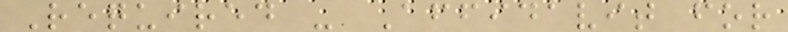Required - Affidavit for
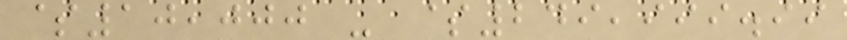$10,000 - $249,999.99
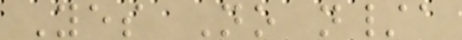Yes No n/a
